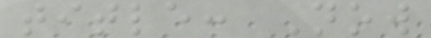title: Now
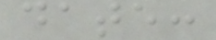date:
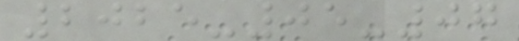2025-05-07
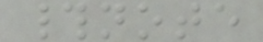#note
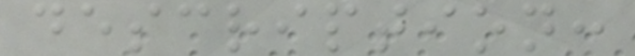description:
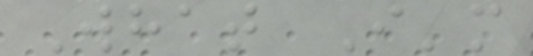What I'm
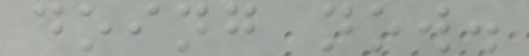doing now.
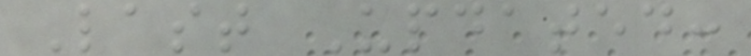Last Updated:
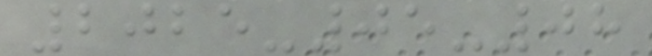2025-05-08
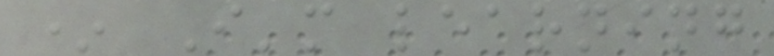* I'm learning
